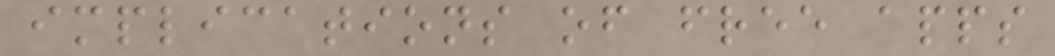implications of free apps
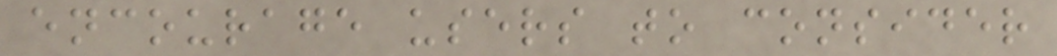encourage users to consider
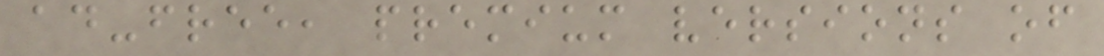ad-free, premium versions of
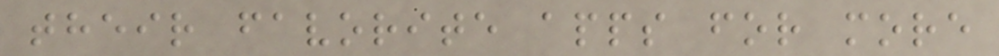their favorite apps for more
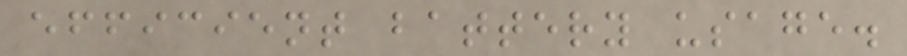efficient battery usage.
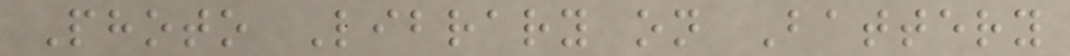Photo Library on Battery
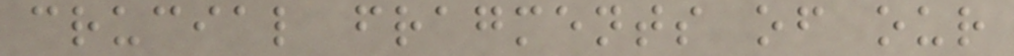crucial fragments of our
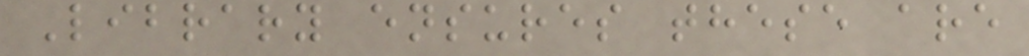Library ensures these are
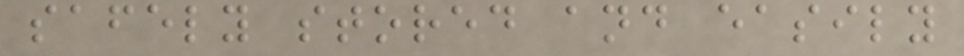safely stored and easily
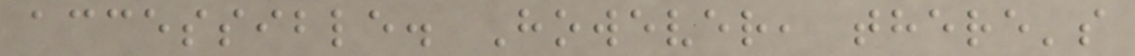accessible. However, there's
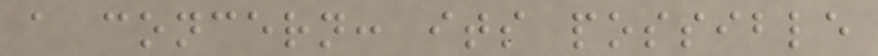a concern: its possible
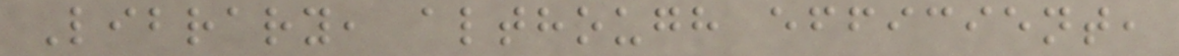Library, although efficient,
